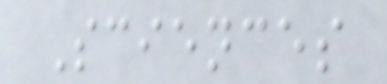Sciences
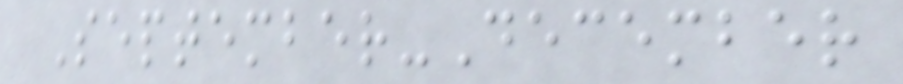September-December
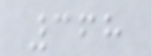368
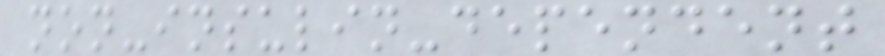non-insulin-dependent
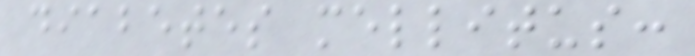diabetes mellitus:
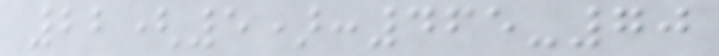22(5):465-70
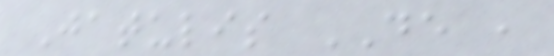Jatulis DE ,
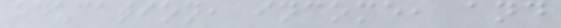education, income, and
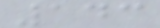143
